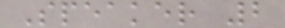Speaker 2
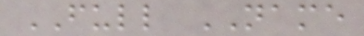FULL NAME
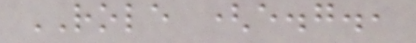ROLE (e.g.,
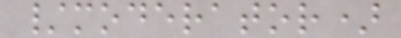/moderator)
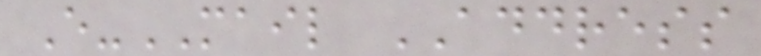E-MAIL ADDRESS
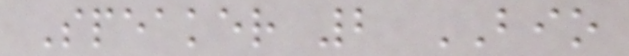Speaker 2 BIO
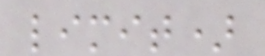limit)
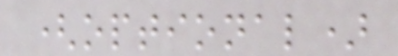(optional)
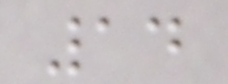14
